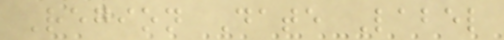Region Date Label
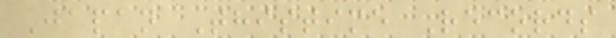Japan Thistime Records
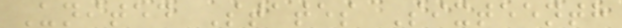United States Sixteenth
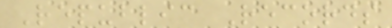Republic Records
